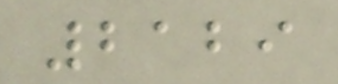2129
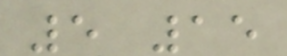5 15
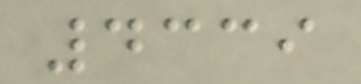4339
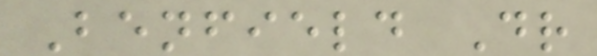Benfield Dr
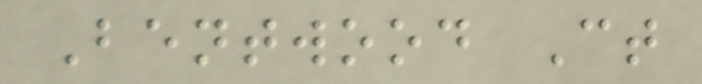Bentwood Ct
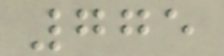775
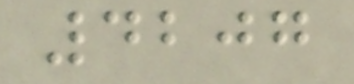4207
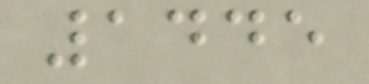1445
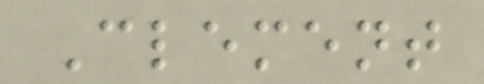Clement
